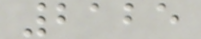2125
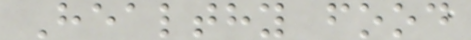Healthy food
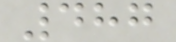487
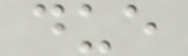due
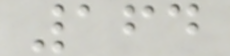164
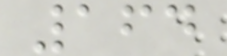164
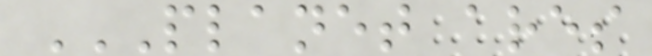PLANET ARES
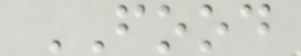FOOD
